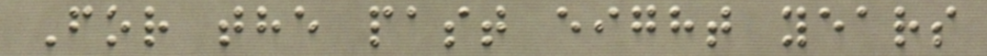For the past eight years
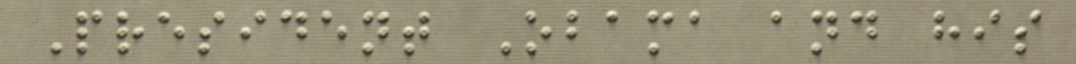President Obama and his
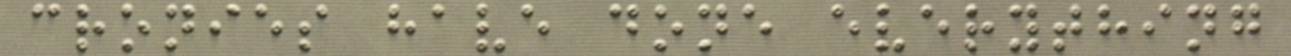cronies have done everything
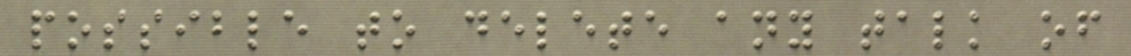possible to delete any talk of
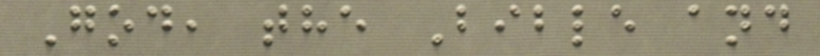God, the Bible and
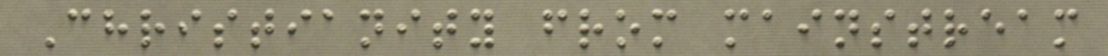Christianity from mainstream
